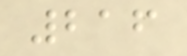216
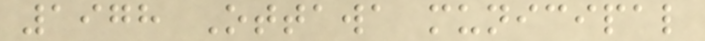1978 Ottawa municipal
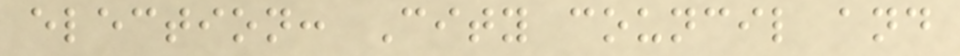election: City council and
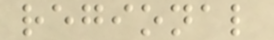regional
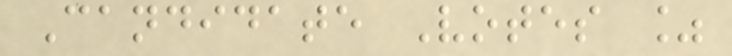Candidate Votes %
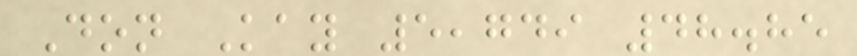Don Kay 5,749 48.85
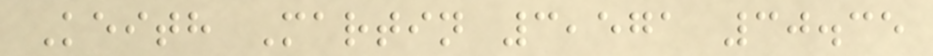Keith Martin 3,571 30.35
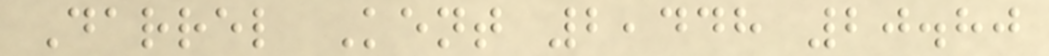Darrel Kent 2,448 20.80
